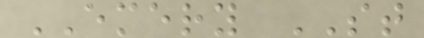EMERY ST
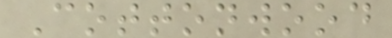Cottonwood
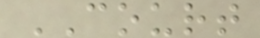COURT
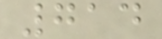714
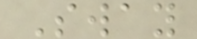Sway
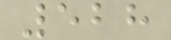528
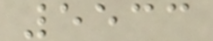5533
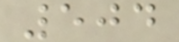504
